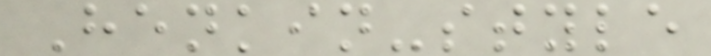Henkin-style
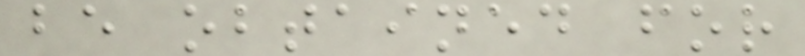be obtained for
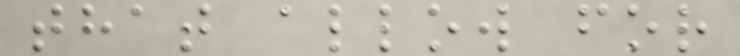that allow for
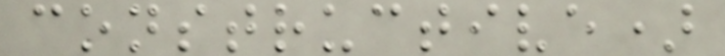constructive)
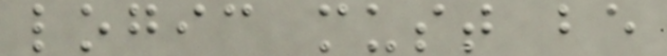logic must be
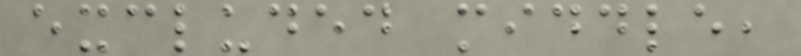excluded middle,
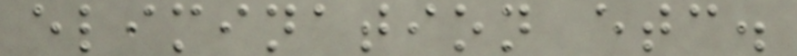elimination etc.
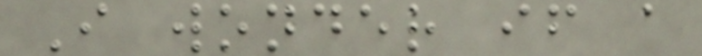I wonder if a
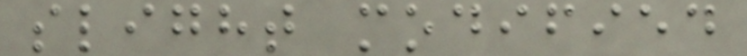slight modified
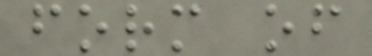form of
